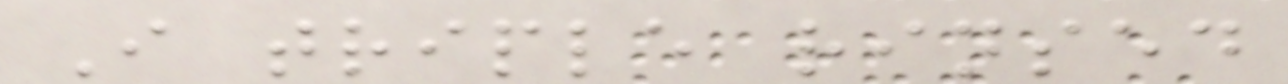I triple rinsed
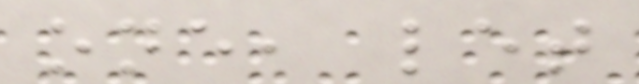one, let
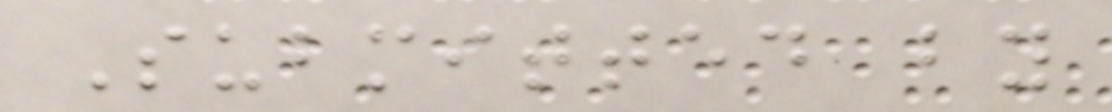Submitted by
